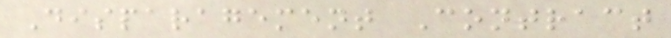Disparagement Contract
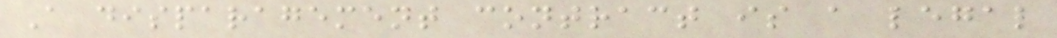A disparagement contract is a legal
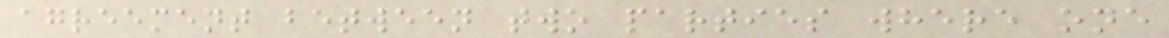agreement between two parties where one
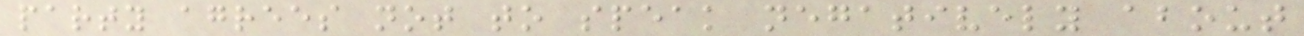party agrees not to speak negatively about
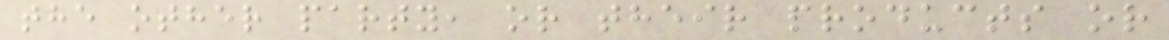the other party, or their products or
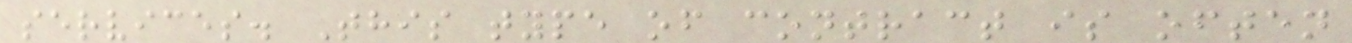services. This type of contract is often
